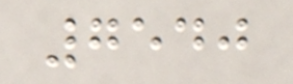7540
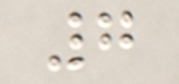7
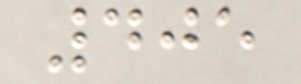405
